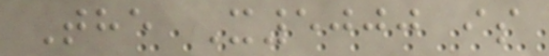The X5000 is
